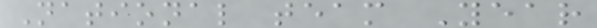National team Year
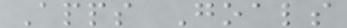Apps Goals
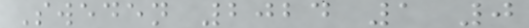Sweden 2024 1 0
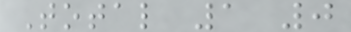Total 1 0
